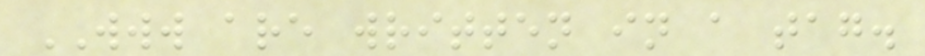WWW are written in a tag.
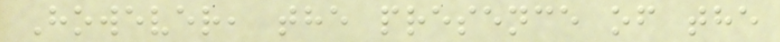However, the presence of the
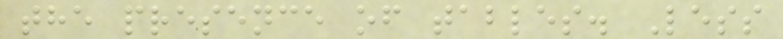the presence of tables. Less
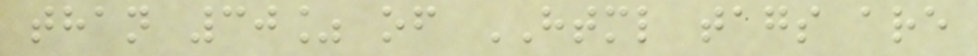than 30% of HTML tags are
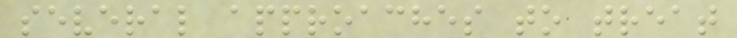several approaches to treat
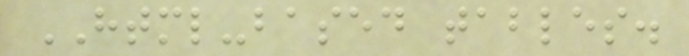HTML-based tables.
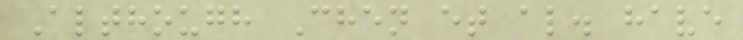Although Chen et al. have
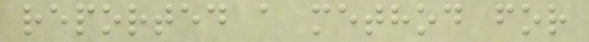reported a method for
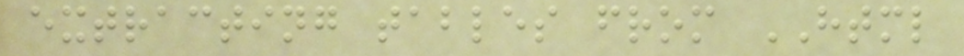extracting tables from HTML
